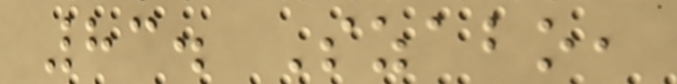83. Szabo,
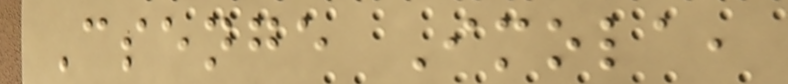Csenge Imola,
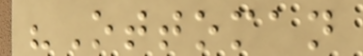"Ottoman
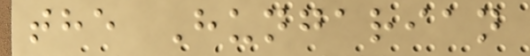the Hungarian
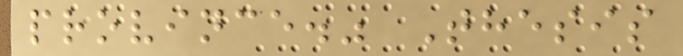province." Thesis
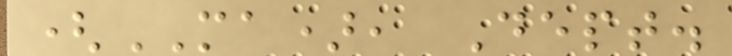(MA), Dept.
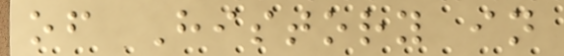of History in
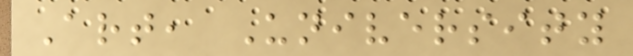Art, University
